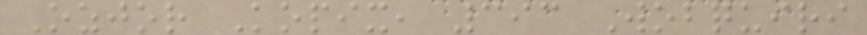Ozjor Kopix, 393 Wobquiri
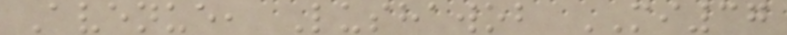Avenue, Lushawob MI37
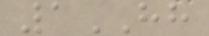1HH
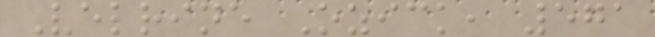Velrine Ozick, 571
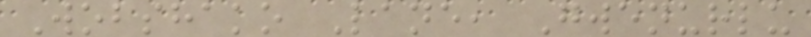Wobshako Lane, Gwenurlu
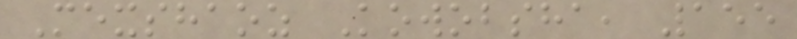Mexshaoz Kowobsha, 155
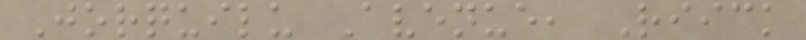Jorquilu Avenue, Riick
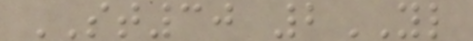ST30 2YL
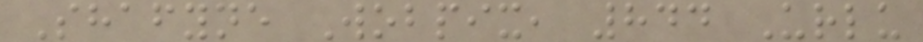Shafyne Wobpix, 844 Urlu
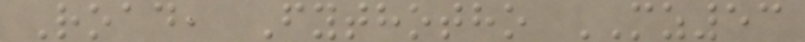Road, Fythotho MZ53
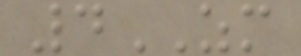4ZM
